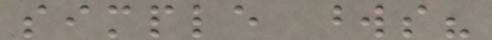simple words?
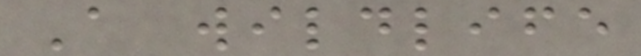A wildlife
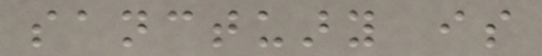sanctuary is
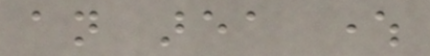an area where
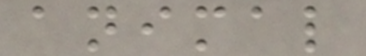animal
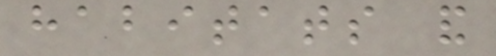habitats and
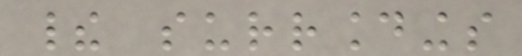their surroundings
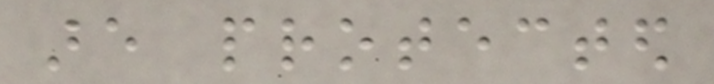are protected
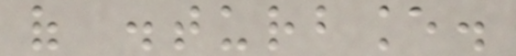of disturbance.
